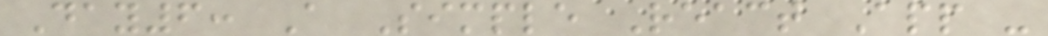Day6: A Simple React App -
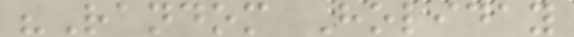"Random Holiday
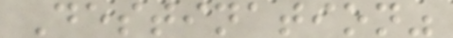Destination"
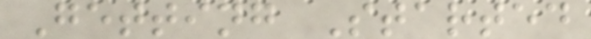Getting Started
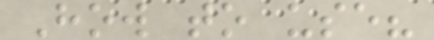How to use?
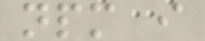npm i
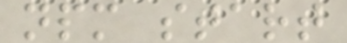npm start
